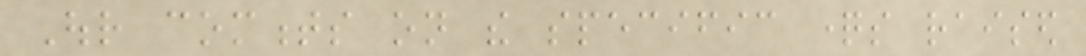Our comments on the specific questions raised
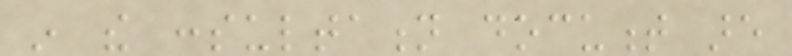in the consultation document are
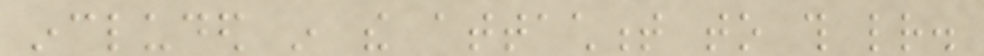included in the attachment to this letter.
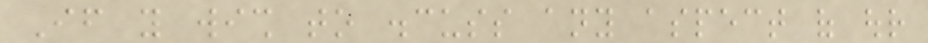If you wish to discuss any aspect of our
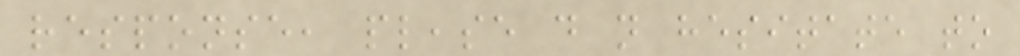response, please do not hesitate to
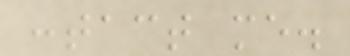contact me.
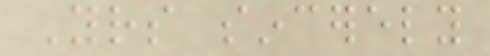Yours sincerely
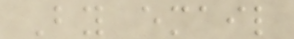By email
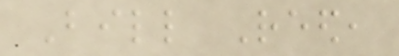Bill Reed,
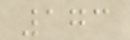173
